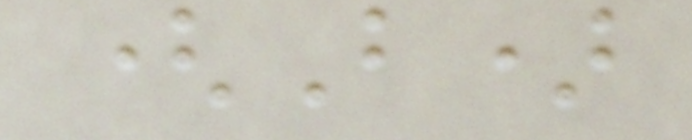(B)
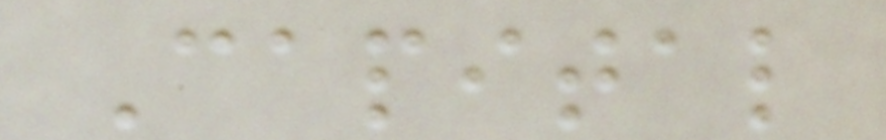Capital
